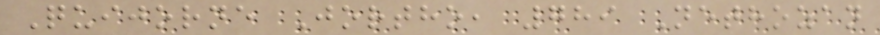Quijorne Jortho, 789 Nethozan
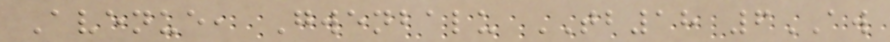Avenue, Gwenbalu TB18 6AW
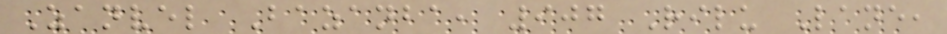Zanvel Bazanba, 907 Rilu Lane,
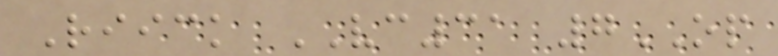Riick VC31 7OP
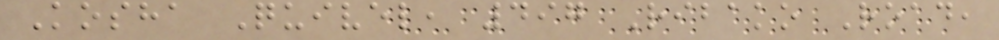Kosha Quivel, 497 Ribako Road,
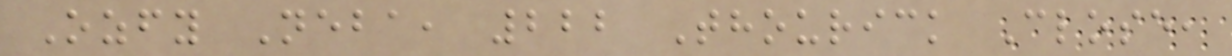Ozfy Neba, 222 Thourick Close,
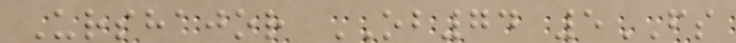Urshajor OB74 5FS
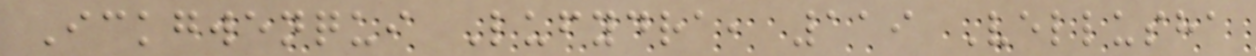Ickgwenqui Lufydra, 119 Vellusha
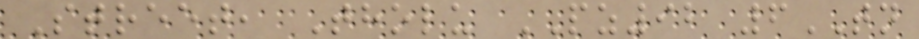Street, Tholu PZ92 6TN
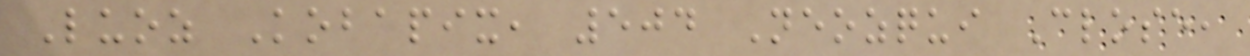Luoz Kobapix, 504 Neozqui Close,
